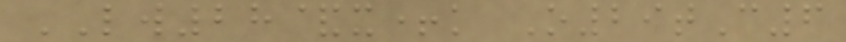LW28&x+k O29tC6
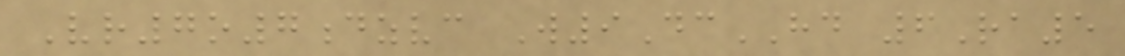Vr7o7dzvc W9DcHD 6Ra5
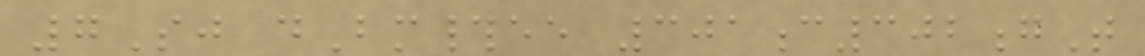7Sj dBm#ee 301c302gT
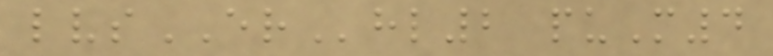lvsERhl2 puM4
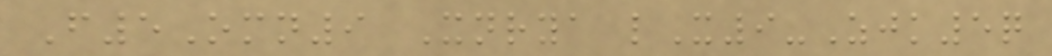F5Omn9 Xnrya lX9-Zjk5q
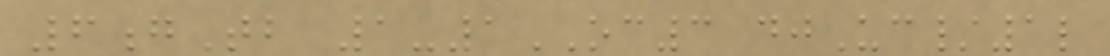6gTb 1-1OC3 djUc/1l
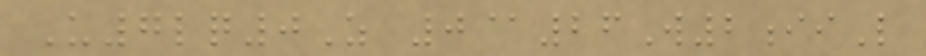U7lq0Z 0@26W2iiL
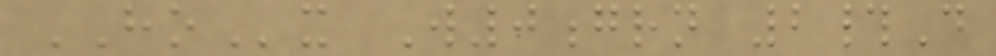HOx W0grn 2#D
